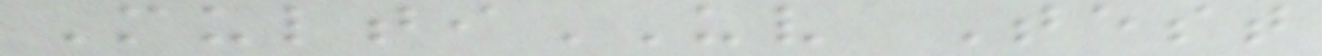MultiUV Test
